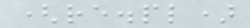(re.pl)
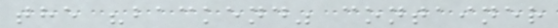the "backend" container
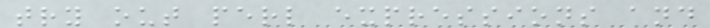try out perl expressions and
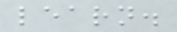learn.
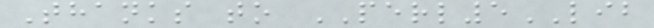Thanks to PERL5LIB
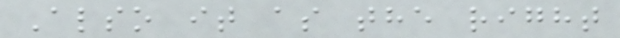Also it as the right
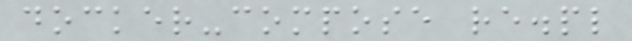docker-compose re.pl
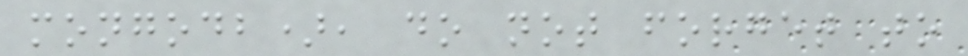mongodb), do not forget to
